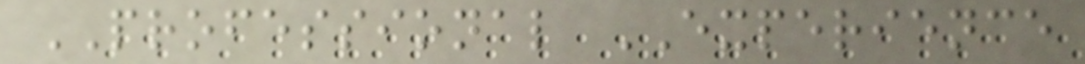PROFESSIONAL EXPERIENCE
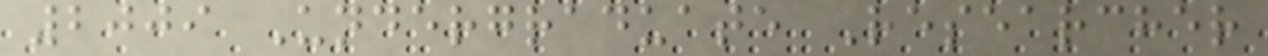2009 Undergraduate Researcher
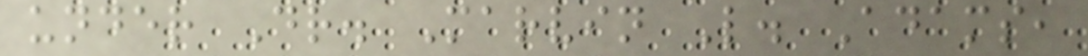under Dr. Marvin L. Adams,
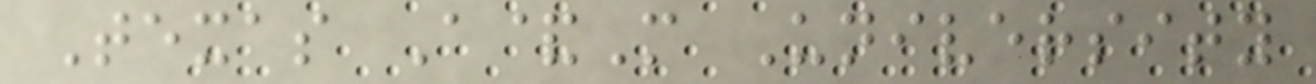Texas A&M University
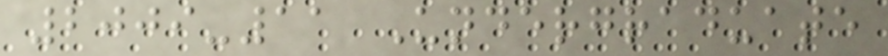2009-11 Undergraduate
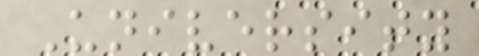University
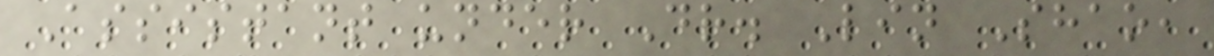Assistant under Dr. Lin Shao,
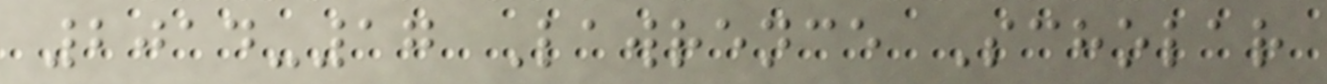2014-17 Lawrence Scholar
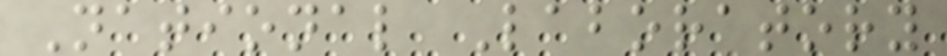National Laboratory
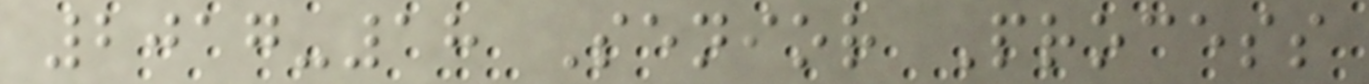2017-18 Senior Process
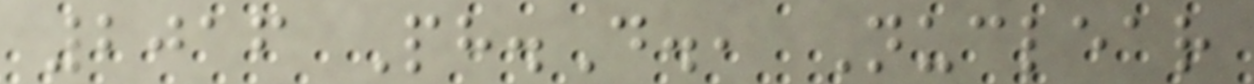2016 Ph.D., Nuclear
